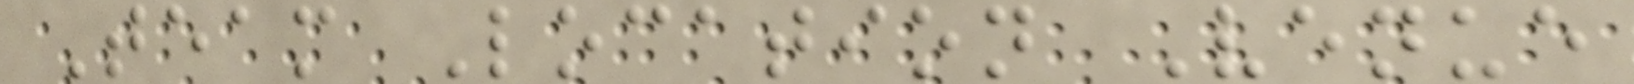Team Location Venue
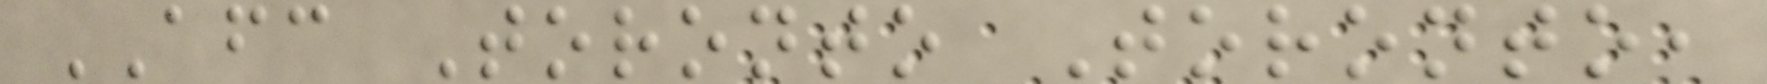AFC Toronto Toronto,
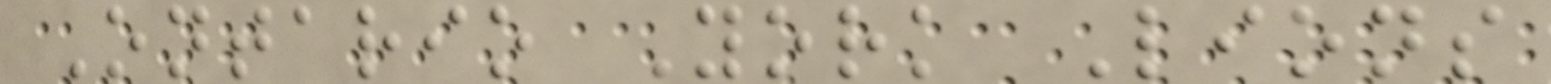Ontario York Lions
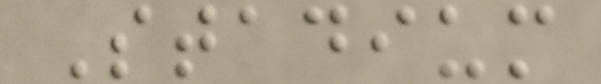Stadium
